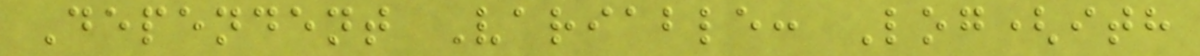Dependent Variable: Log(ith
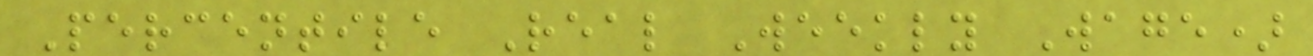Percentile Real Weekly Wage)
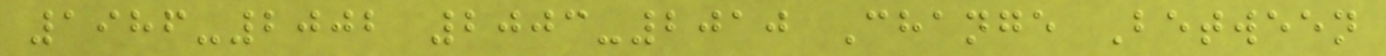1986-2002 2003-2010 Change Between
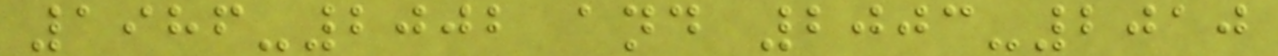1986-2002 and 2003-2010
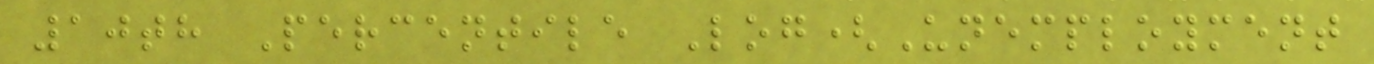10th Percentile Log(Unemployment
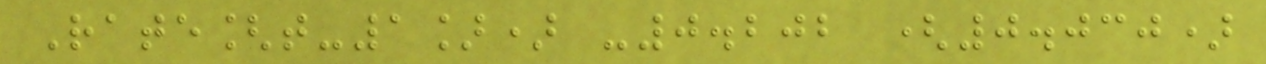Rate[t-1]) -0.202 (0.030)
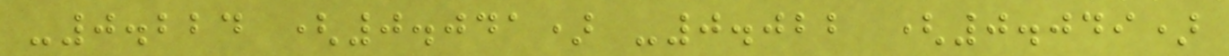-0.224 (0.041) -0.022 (0.049)
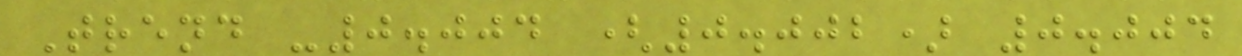Trend -0.004 (0.002) 0.004
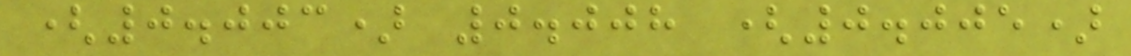(0.003) 0.008 (0.005)
